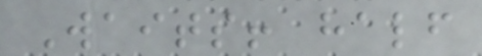Waits! half
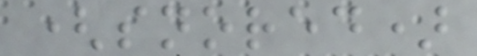(snored)
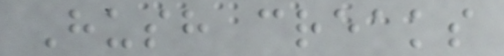Hush creaks
